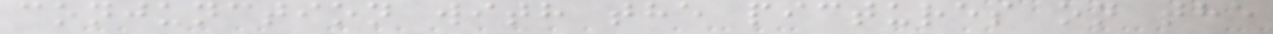conjunction with the pictures on the
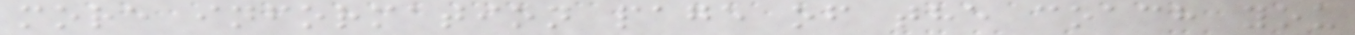more information page of the coach you
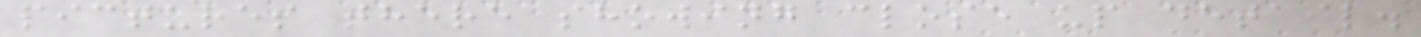pictures there showing close up detail.
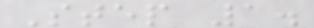Step 1.
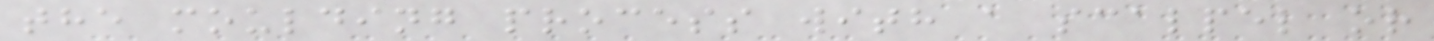the moulding process with a scalpel or
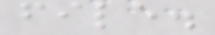file.
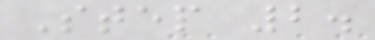Step 2.
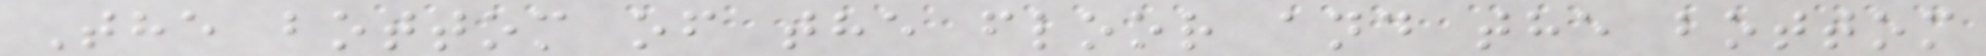The bottom of the floor and the bottom
